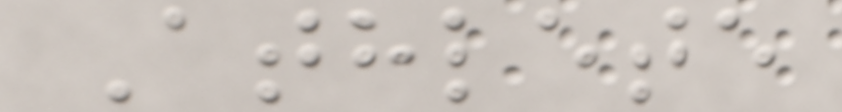Athlete
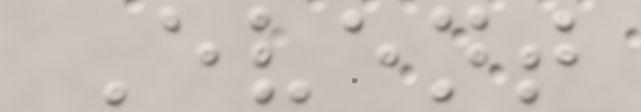Event
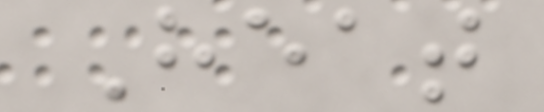Heat
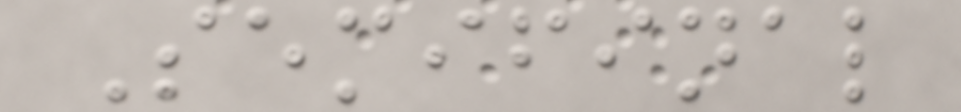Semifinal
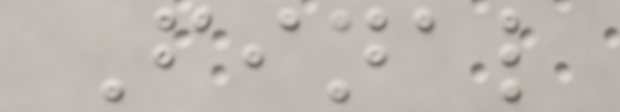Final
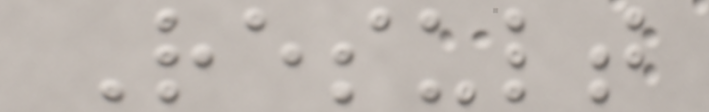Result
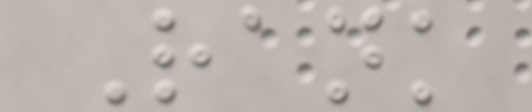Rank
